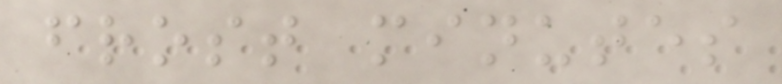frost minutes
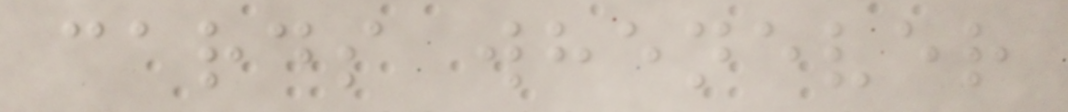cards whenever
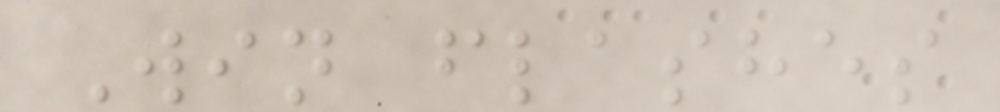Win flashes
